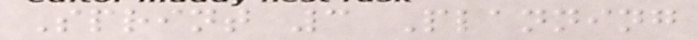Sprint 3 Planning
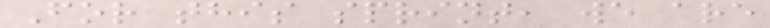For this sprint, we are
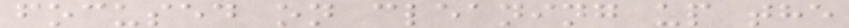focused on cleaning up the
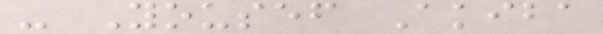- Yousef Akiba
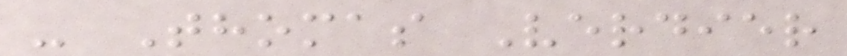- Thomas Verdier
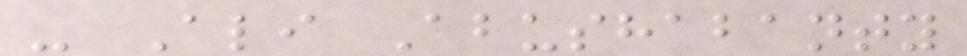- Ali Abushabanty
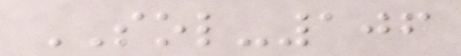SOL-106
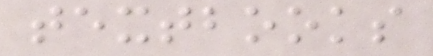textbooks
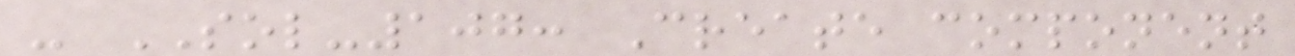- SOL-107: Create component
